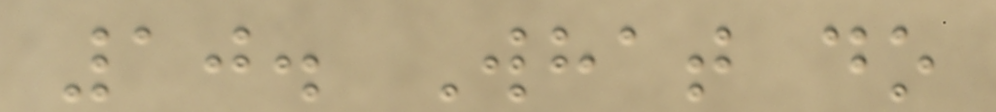10. What do
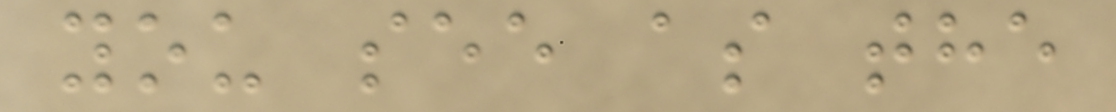you see as the
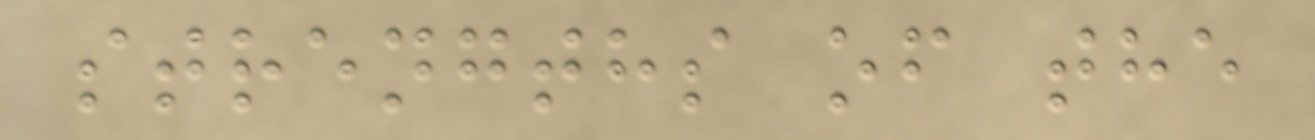strengths of the
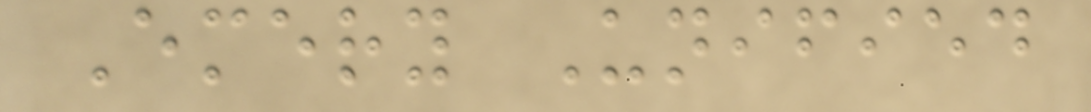Emery Unified
